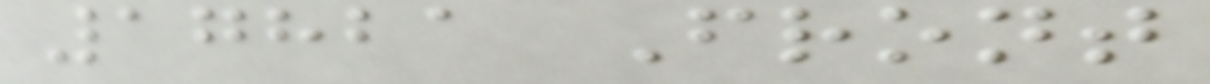17821 Front
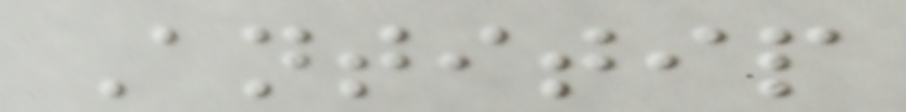Antitip
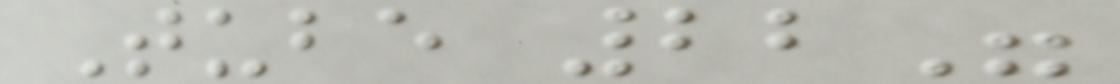Tube 22"
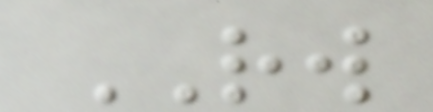RW
